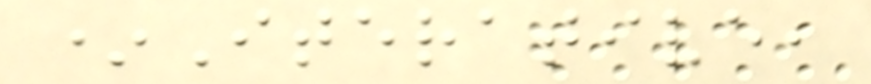*Iterative,
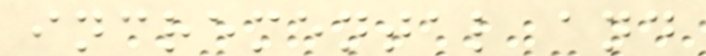incremental and
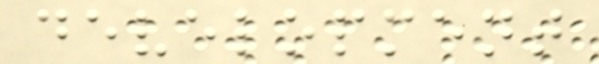development
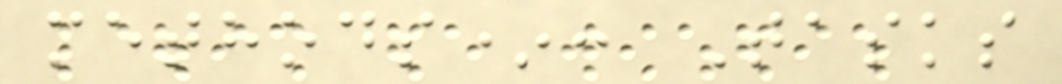methods*: Tasks
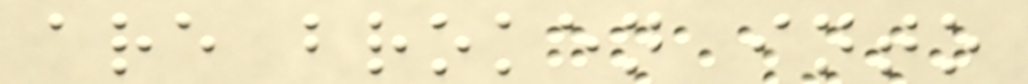are broken into
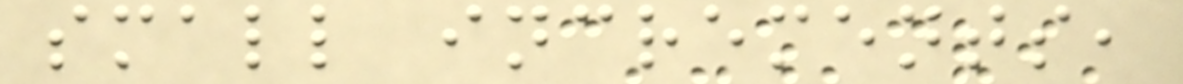small increments,
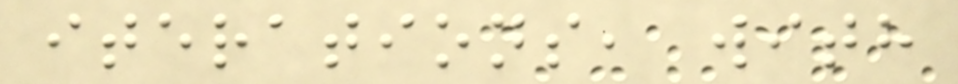iterations, with
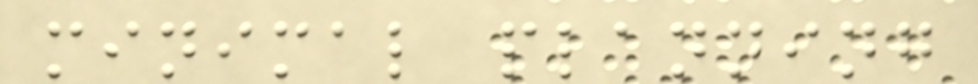minimal planning
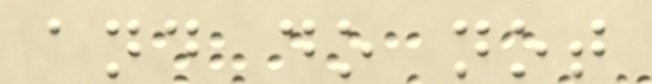and do not
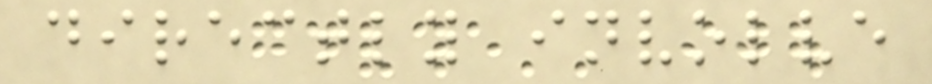directly involve
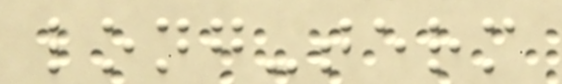long-term
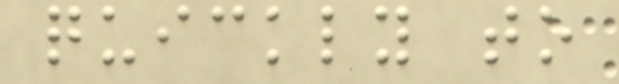quickly to
